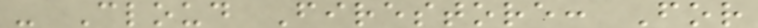- Cloud Firestore: For
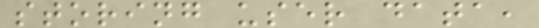storing user data,
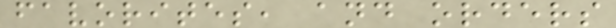favorites, and orders
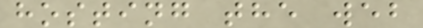hosting the web
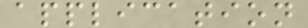application
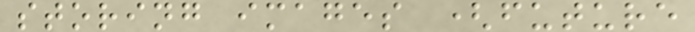storing images (future
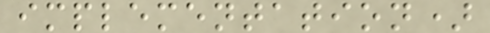implementation)
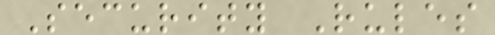Security Rules
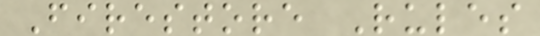Firestore Rules
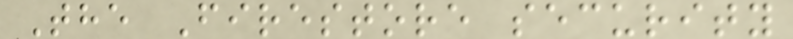The Firestore security
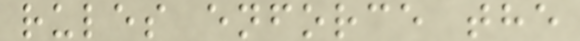rules enforce the
